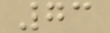73
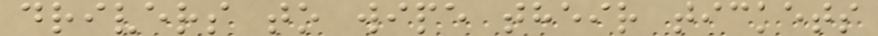drivers to wipe their tickets
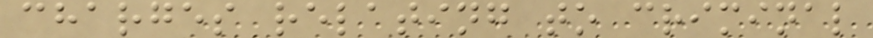charges relating to criminal
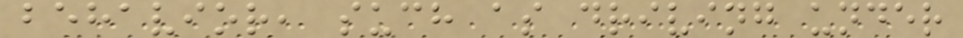behavior, such as driving under
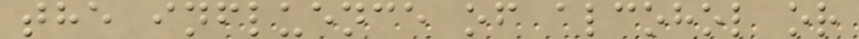the influence of alcohol or
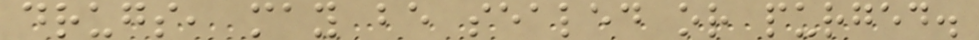drugs, may be sealed or purged.
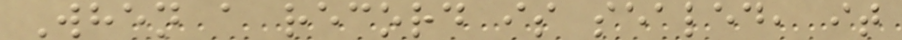When a record is sealed, it
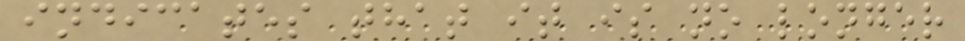indicates that it is no longer
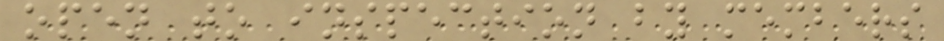open to inspection by members
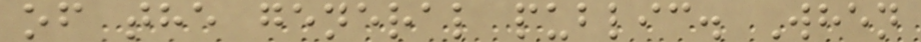of the general public. When
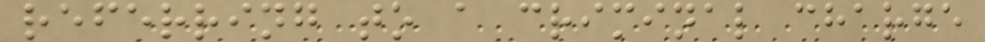referring to a criminal charge
